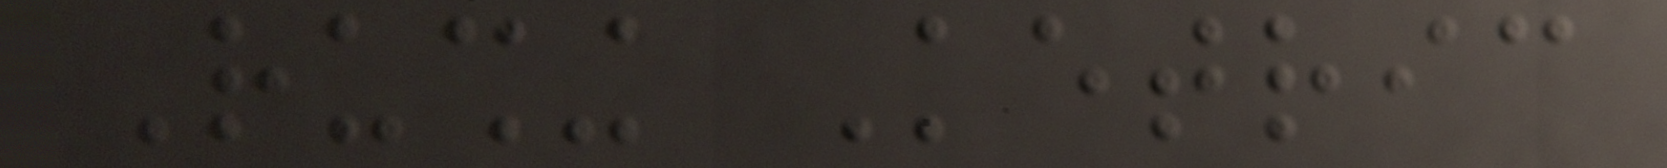Rushing Ketric
